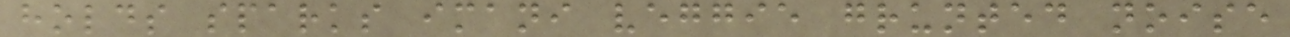holds sparks imani veggie grunted noise
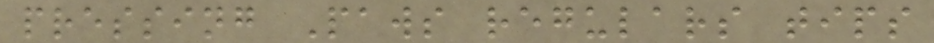pressing Paws regulars tips
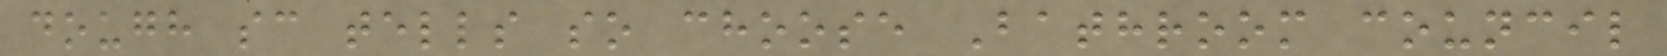dough sc tells so choose Bathroom council
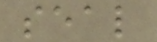seal
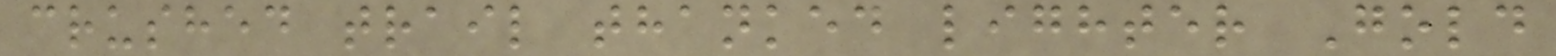crushed trail thanked lighter Gold
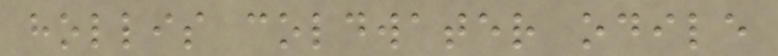hollis coldwater odile
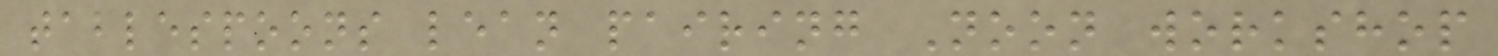tablespoons lean pairing Noon workshop
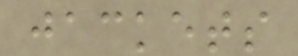jackets
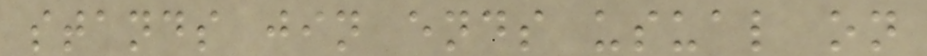stands jin ends usual on
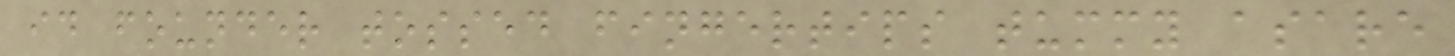id founder tossed fingertips tummy asare
